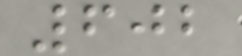602
